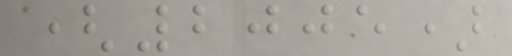(2005)
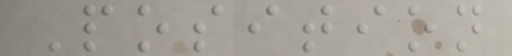Position
